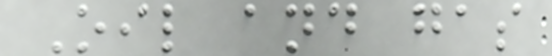Oil and gas
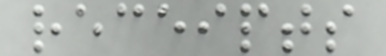receipts
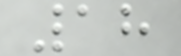18
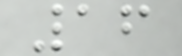16
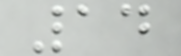14
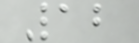12
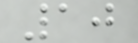10
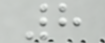8
